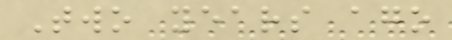Two years ago
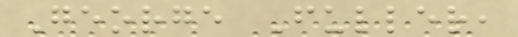George Fuller,
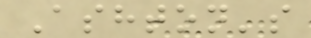Ashton's
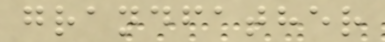grandfather
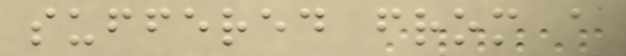suffered from a
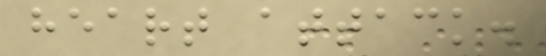heart attack.
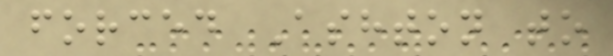forced Ashton to
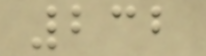232
